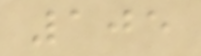105
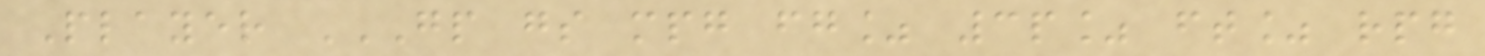Player GP GS MPG FG% 3P% FT% RPG
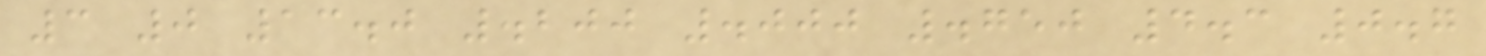3 0 13.0 .200 .000 .750 4.3 0.7
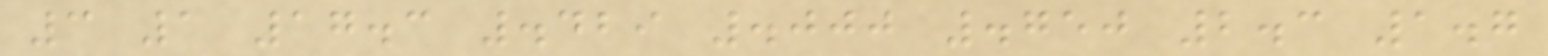3 1 17.3 .429 .000 .750 2.3 1.7
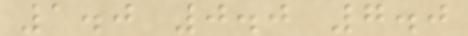1.0 0.0 7.0
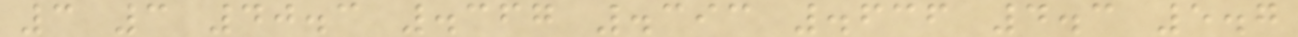3 3 40.3 .367 .393 .636 4.3 5.7
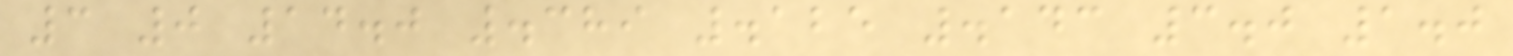3 0 14.0 .389 .125 .143 3.0 1.0
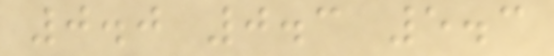0.0 0.3 5.3
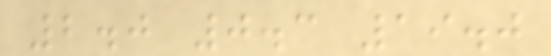2.0 0.3 19.0
